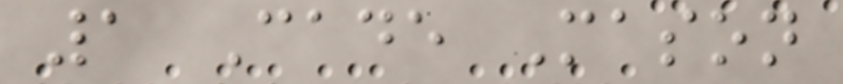1 Cade Mason
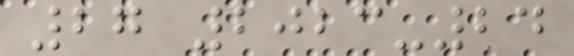27 2023-24
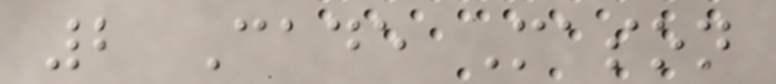2 Cade Mason
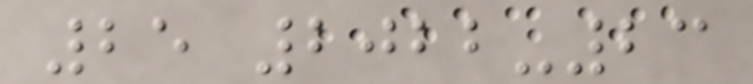25 2022-23
